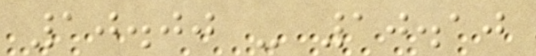10.00 - 10.10
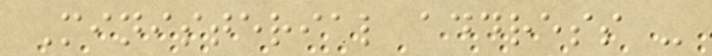Ministerial address -
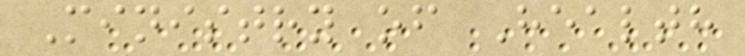Ministry of Health
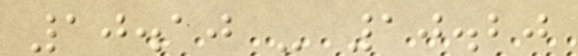10.10 - 10.20
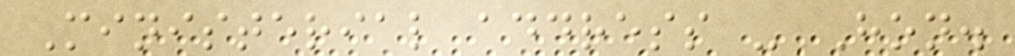Ministerial address - Hon.
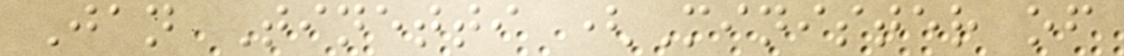Jan Tinetti (Minister of
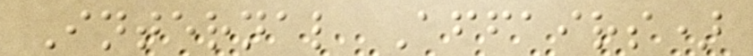Internal Affairs)
